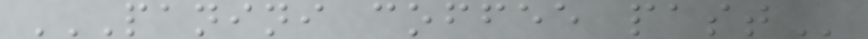PANINI COFFEE PAST
